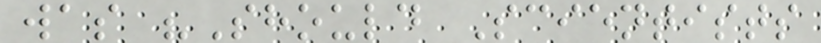was "Should Scientists
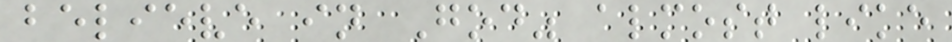believe in God" almost like
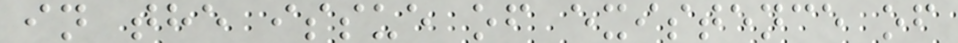in the issue of existence of
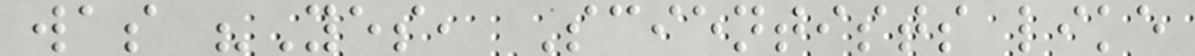was "Yes, Scientists like
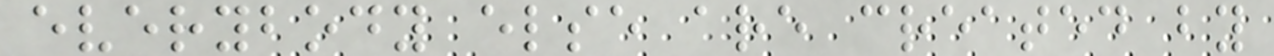everybody else are created by
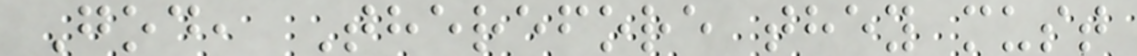God, Therefore they must
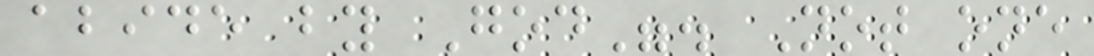abide by God". Not one
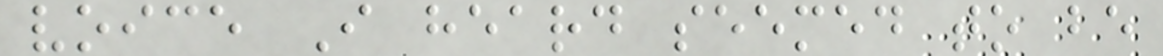voice I heard seemed to be
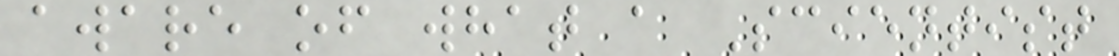aware of what a Scientist
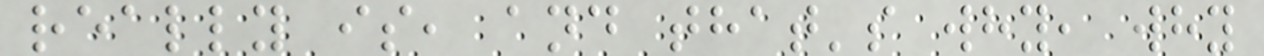really is, and that's why, why
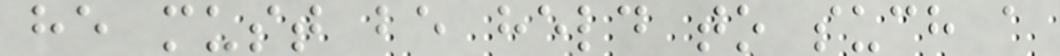he must be held to such a
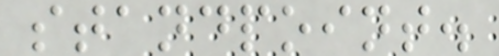standpoint.
